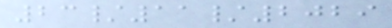23/11/2029
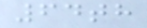64th
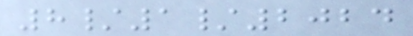8/1/2024
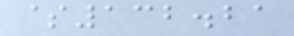$132.21
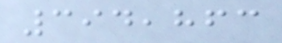394,863
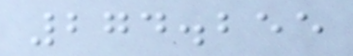274.255
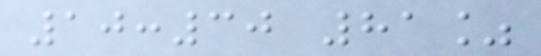10:30 81%
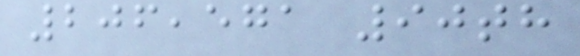206,571 90th
